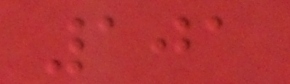101
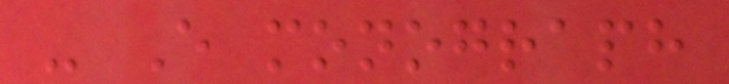- Every monograph
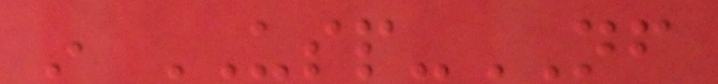in USP-NF
